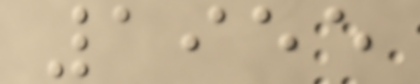1955
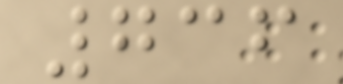736
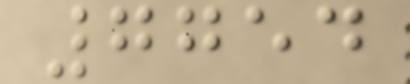7754
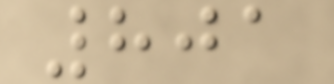801
